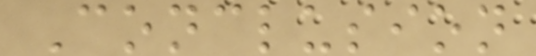Conclusion
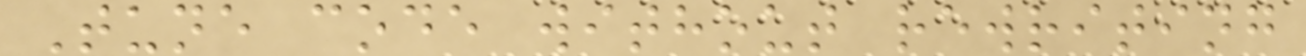Tune code without rewriting
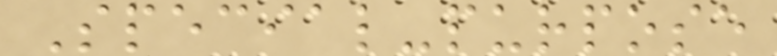Special-purpose
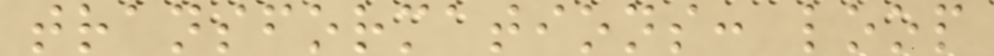transformations: loop
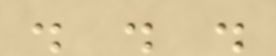. . .
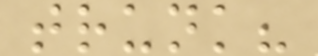trunk?
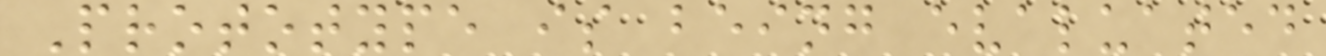Prototype is being evaluated
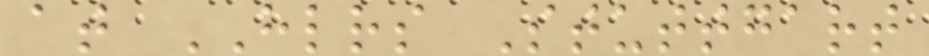at HLRS Stuttgart
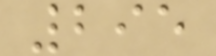295
